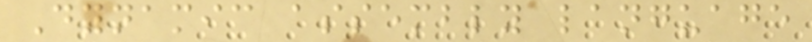Dynamic assembly language
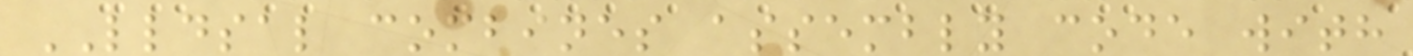LLDSAL combines assembly code with
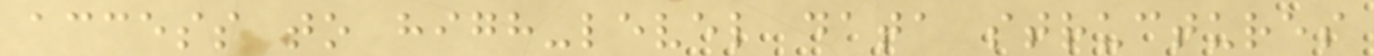access to high-level data structures
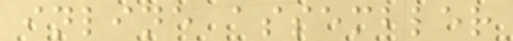inline assembler
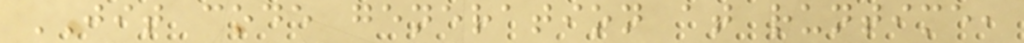JIT code generation at runtime,
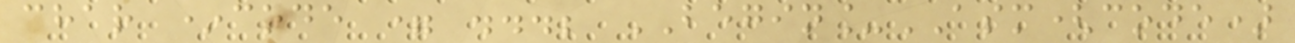char *code = ...; BEGIN_ASM(code)
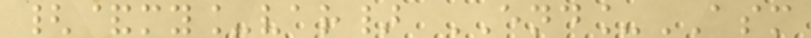{&my_var} END_ASM
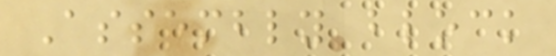Assembly block
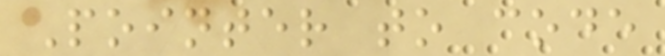Pointer to code
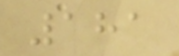181
